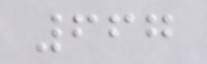667
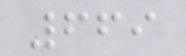669
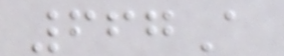667A
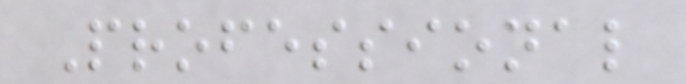Professional
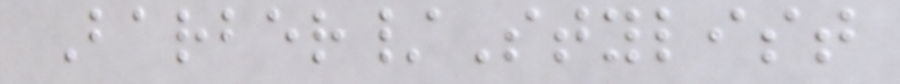Barber/Stylist
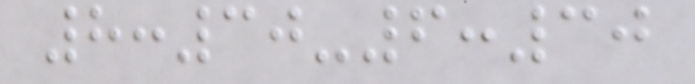8:30-6:30
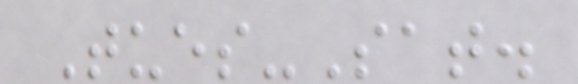Tues-Sat.
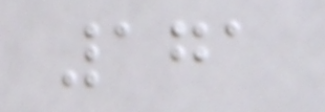171
